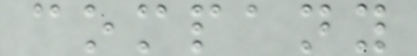company
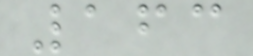163
